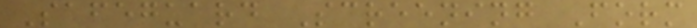Safeguard Screening Form
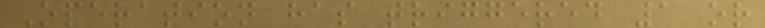Operation has triggered 1 or
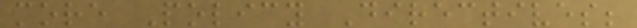more Policy Directives;
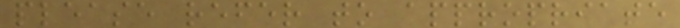please refer to appropriate
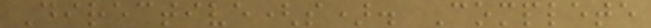Directive(s). Complete
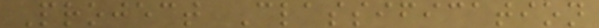Project Classification
